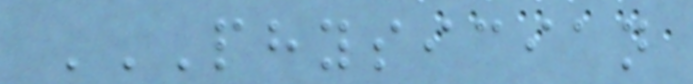PHYSICIAN
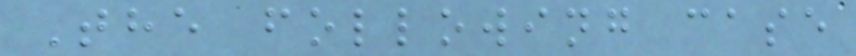The following case
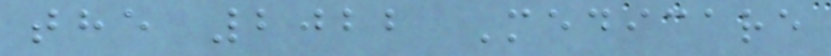the 2022 Medicare
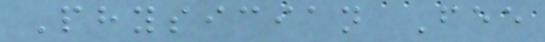Physician Fee
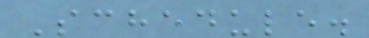Schedule.
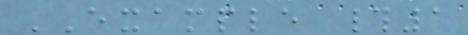EXAMPLE #1
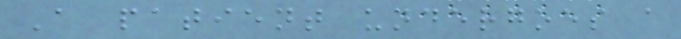A patient undergoes a
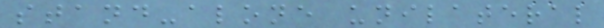stand-alone unilateral
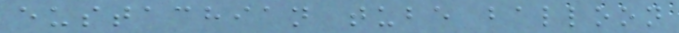eustachian tube balloon
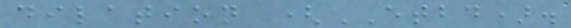dilation (ETBD).
